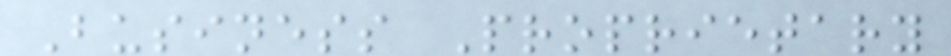Business Proprietary
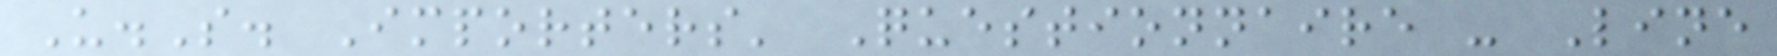U.S. Importers' Questionnaire - Line
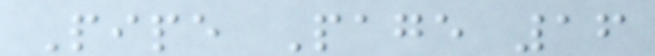Pipe Page 16
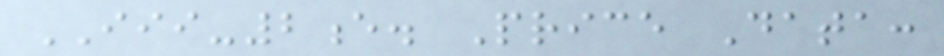III-2e. Price Data:
